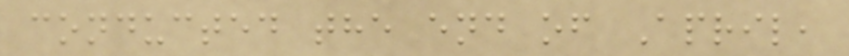conducted the end of April,
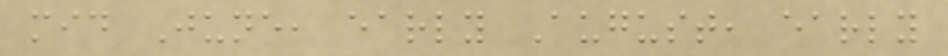mid June, early August, early
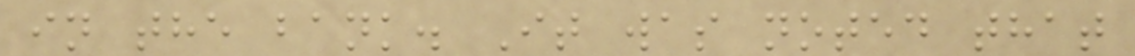in the bank. It was noted that
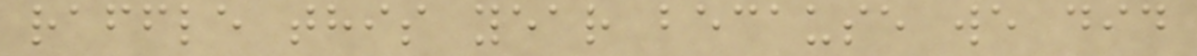raffle this year because we did
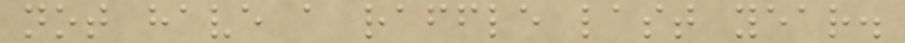not have a raffle last year.
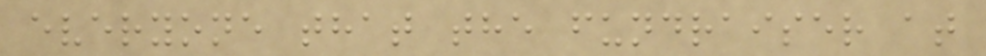everyone that the fundraiser at
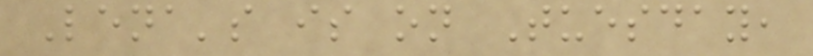Lena's is on Tuesday,
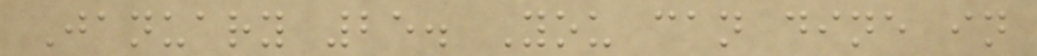January 25. You can dine in
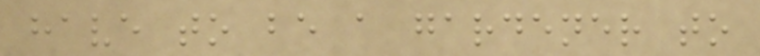have to be a gardener to
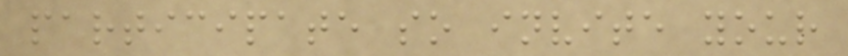participate so invite your
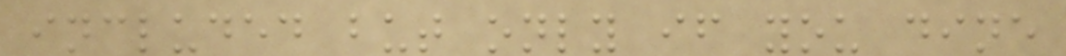included but only if you dine
